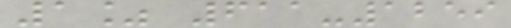1% 611-1259
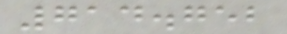714.752
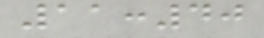11:40
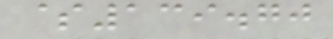$139.70
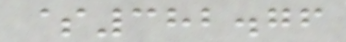$382.76
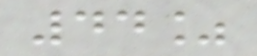44%
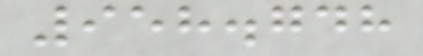958.748
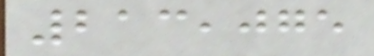213,075
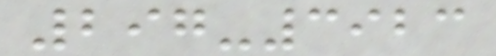297-3923
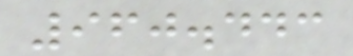960.443
